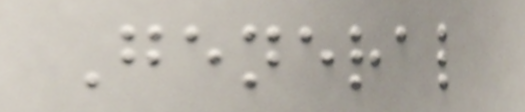General
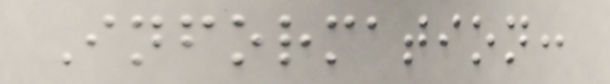Information:
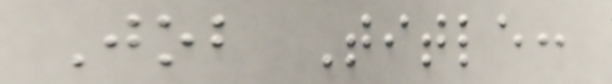Job Title:
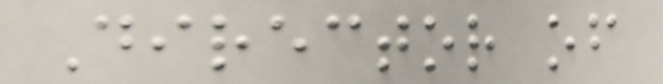Director of
